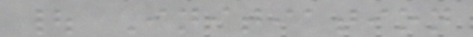| Initiation
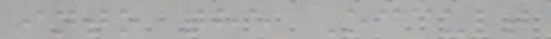into the Occult
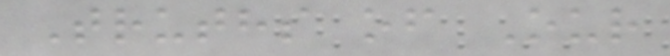Truths of Our
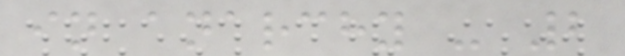in anarchy - 2
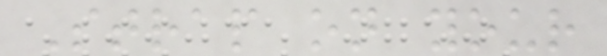Strap on your
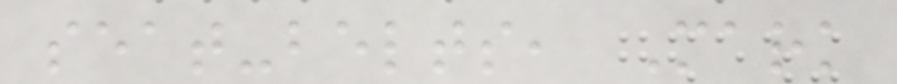seat-belts, Mark
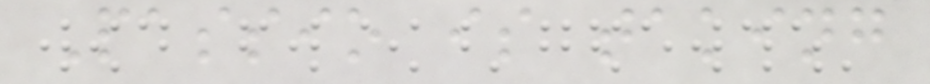Passio is taking
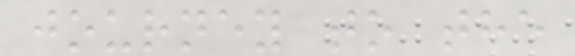journey to the
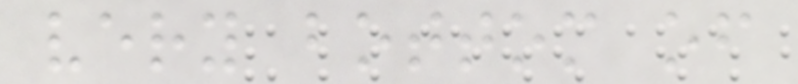very bottom of
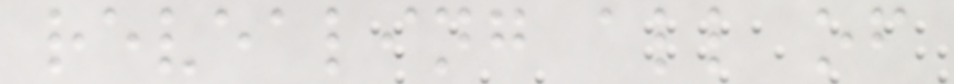revealing all of
